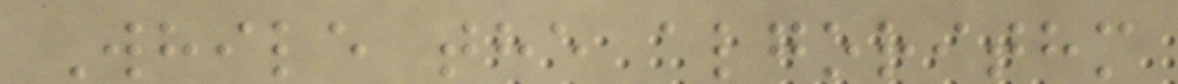While the algorithm
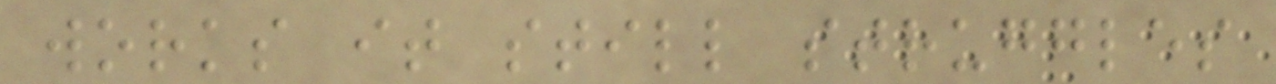works it still struggles
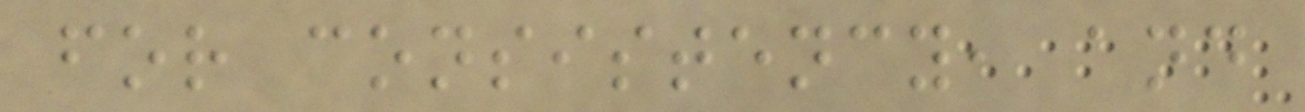for consistency, and
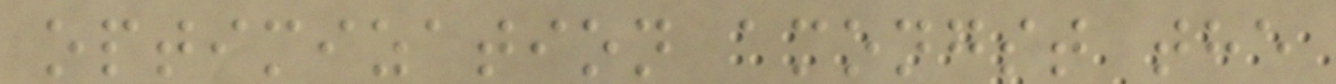optimization amongst the
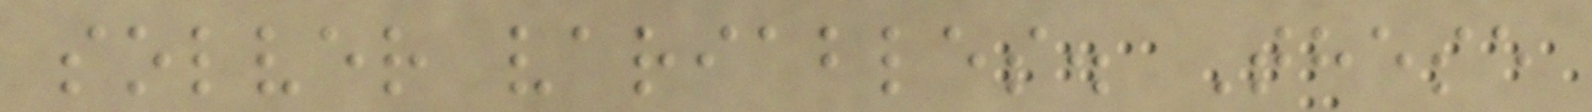solver variables. These
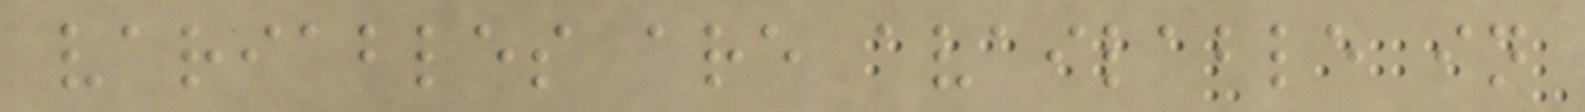variables are available in
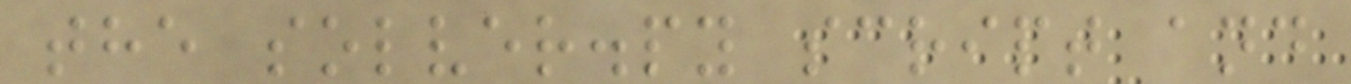the solver.py script and
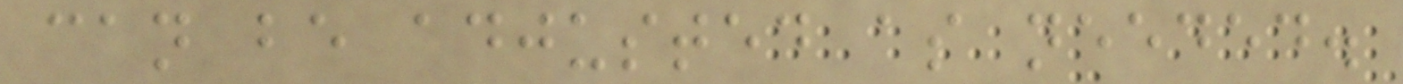can be adjusted as needed.
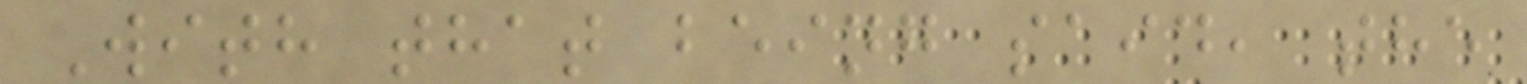With that being said, the
